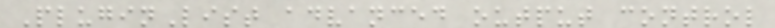PluginList advanced output control
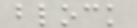block
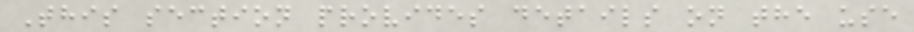This section provides details on the use
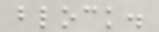block.
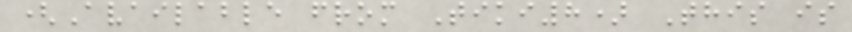(Available from Tiki8) This is
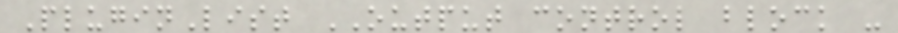PluginList OUTPUT control block -
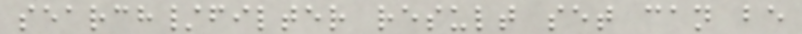search/filter result set can be
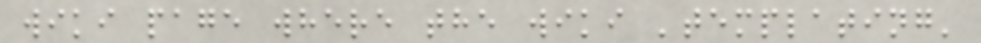wiki page where the wiki 'templating'
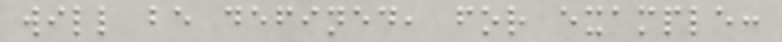will be defined, for example:
